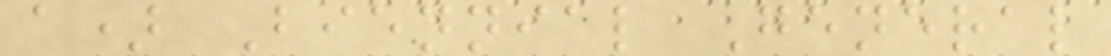a) Biennial General
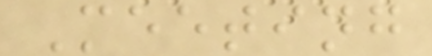Meeting
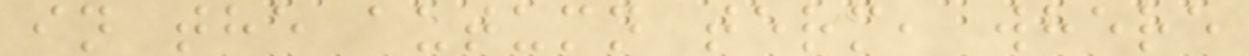in the autumn term, where
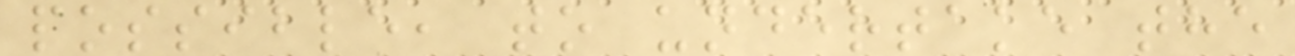possible, to undertake the
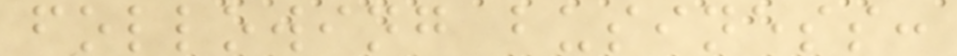following business:
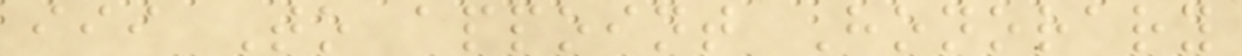iii To appoint Honorary
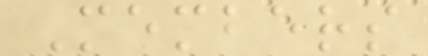Members
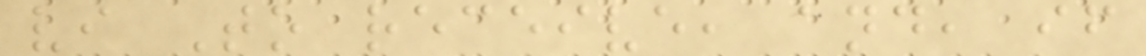vi To receive, and, if
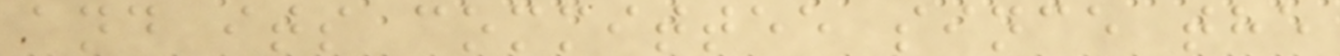and its committee since the
